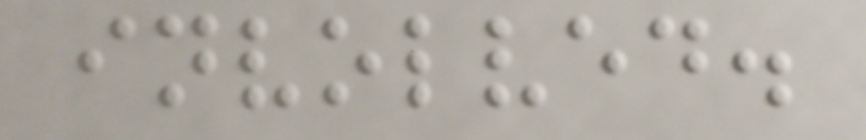involved.
